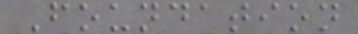Foundation
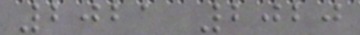2021 2020
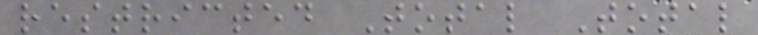restricted Total Total
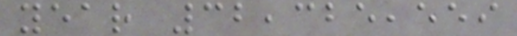year 32,325,559
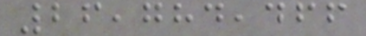26,784,466
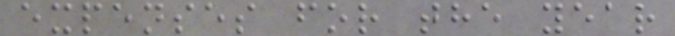expenses for the year
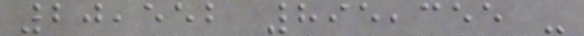20,552 895,355 -
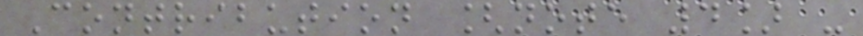Contribution [note 4] -
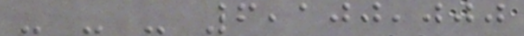- - - 6,100,000
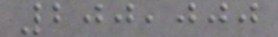200,000
